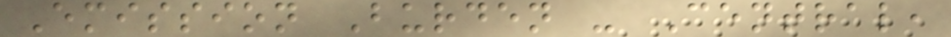Emission Burden - Central,
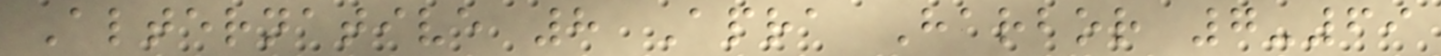Alternative 8 Apra Harbor 7-69
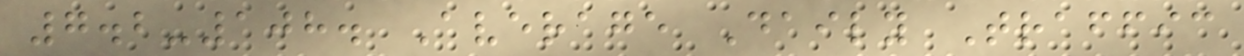7.2-108. Average Daily Traffic
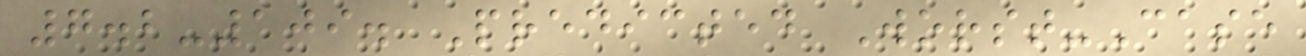7.2-109. Predicted Worst-Case
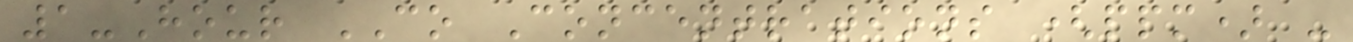1-Hour CO Concentrations (ppm) -
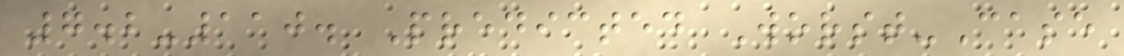7.2-110. Predicted Worst-Case
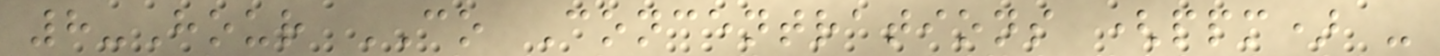8-Hour CO Concentrations (ppm) -
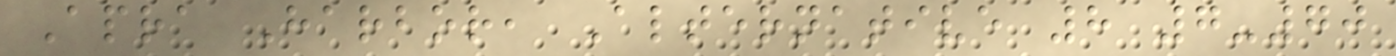Apra Harbor, Alternative 8 7-70
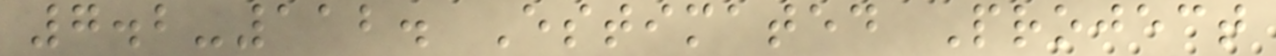7.2-112. Estimated Project
